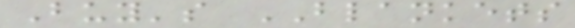Buy's BLANKETS
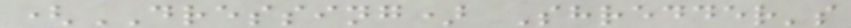(DRESSING) Shredder's
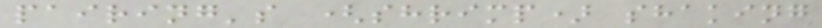pairing's (shrimp) shaking
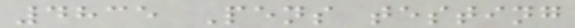4835 Pens testing
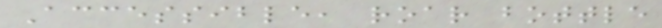Accessible, roar bottle
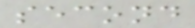second
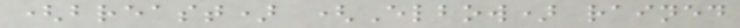(breast) (Elbow) rained
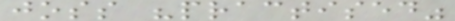joss "practised"
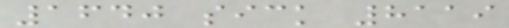1640 sick 8119
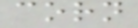corn
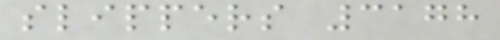slippers 3178
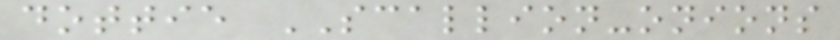dottie SCALLION-onions
